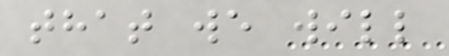that we will
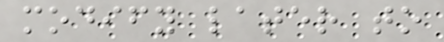modify later to
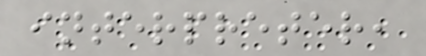interpreter,
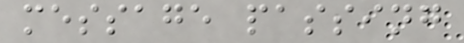message passing
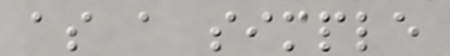as a simple
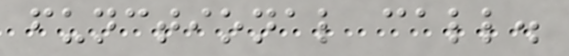functional call.
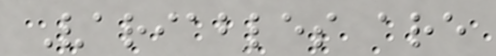Variables are
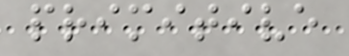primitive
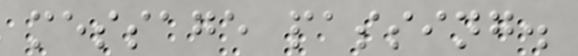message passing.
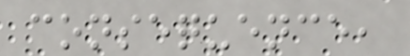consequence,
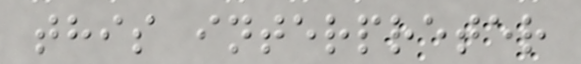this interpreter
